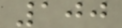100
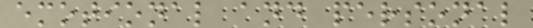emotional and personal
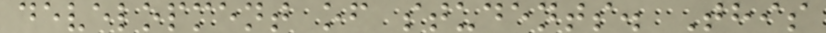development of students. This
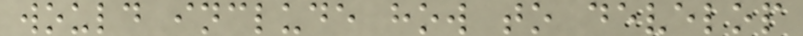would include how to develop
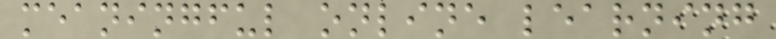meaningful online learning
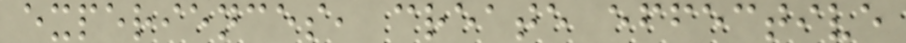experiences, create effective
